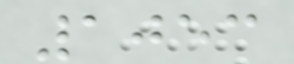1053
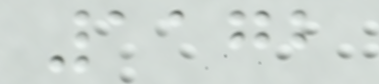1172
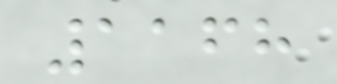1168
